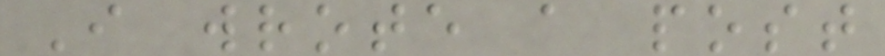I wrote a post
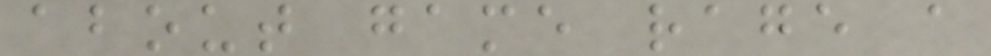about game rage a
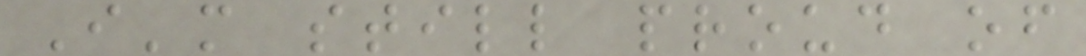I'm still proud of
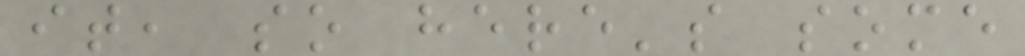it, so here's some
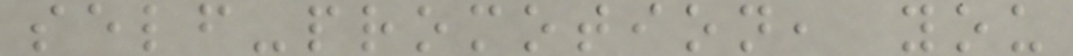self-promotion, you
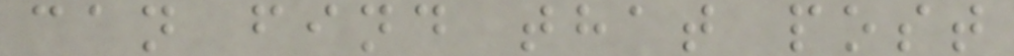can find that post
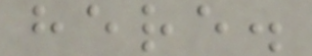here.
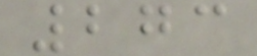273
